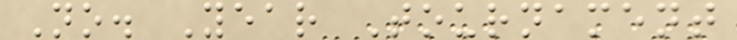No. Year Tournament
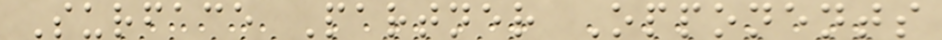Surface Partner Opponents
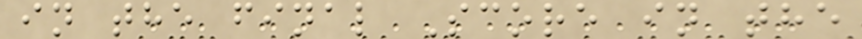in the final Score in the
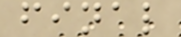final
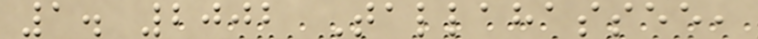1. 2002 Tallahassee,
